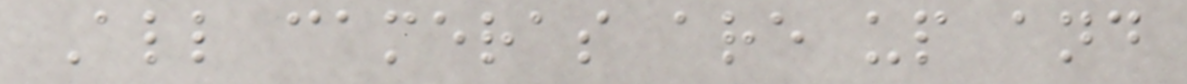All cameras are up and
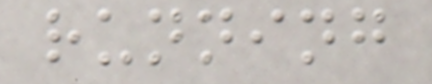running
